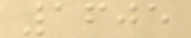1605
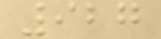927
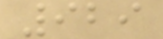929
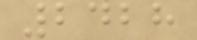2428
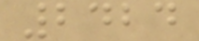2424
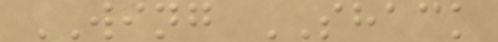WING SHACK
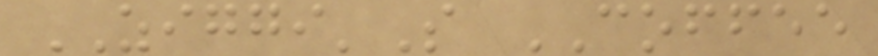ZIGGI'S COFFEE
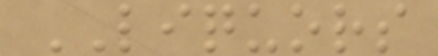LIQUORS
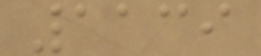1139
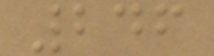246
